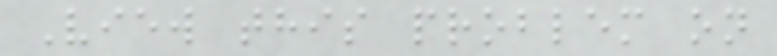View this problem on
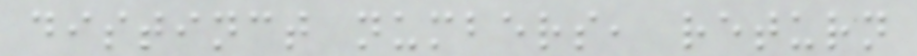distinct numbers, return
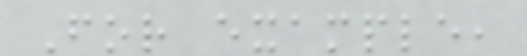For example,
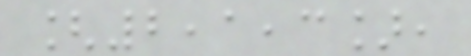[2,1,3],
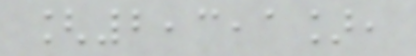[2,3,1],
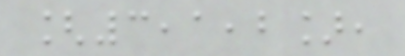[3,1,2],
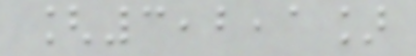[3,2,1]
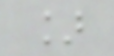]
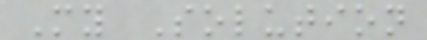My Solution
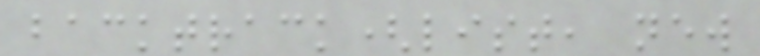backtrack(list, new
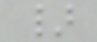}
